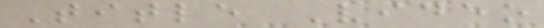Title Video
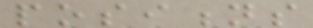positions
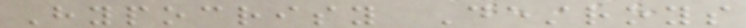Hypocrisy Destroys
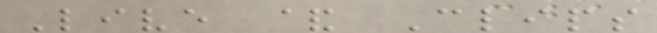Live & Clips
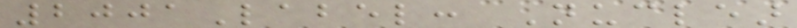2001Label: Nuclear
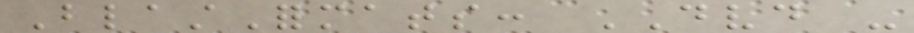BlastFormats: DVD -
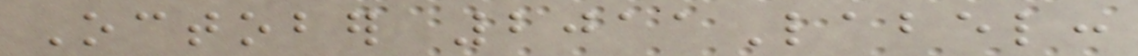October 2011Label:
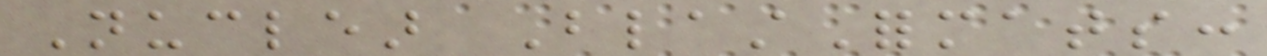Nuclear BlastFormats:
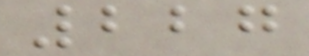227
